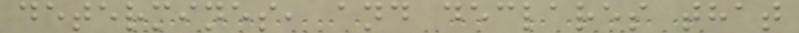determines, and declares that
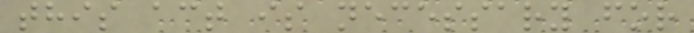this act is necessary for
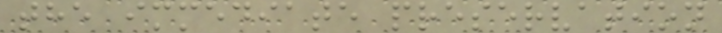the immediate preservation
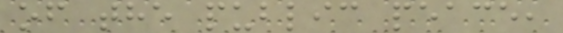of the public peace,
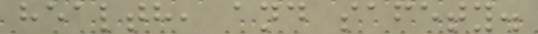health, and safety.
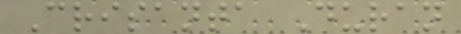Crisanta Duran
